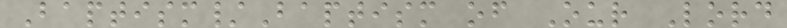Baptism/Baptism of Our Lord
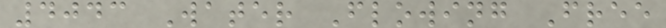4043 Water Flowing Free
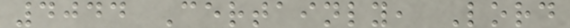4044 Certainly, Lord
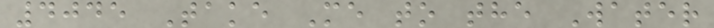4045 Take Me to the Water
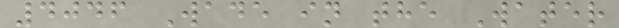4046 Wade in the Water
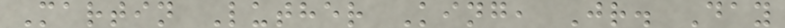Martin Luther King, Jr. Day
